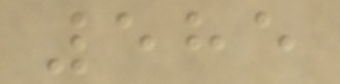585
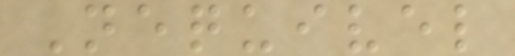Nequivel
